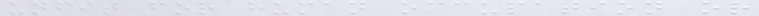unfit for human occupation or
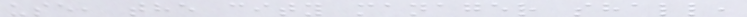use, the city manager shall,
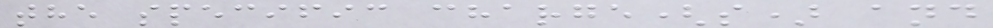the specific charge(s) and
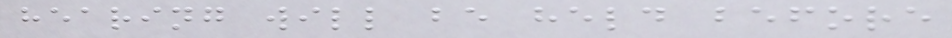hearing will be held before
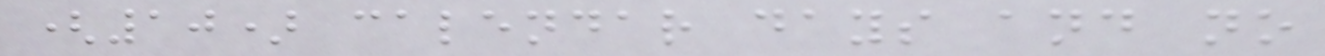(10) calendar days and no
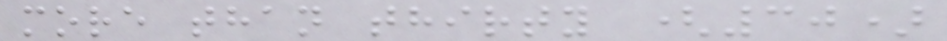more than thirty (30)
